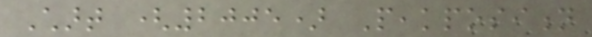Chart (2005) Peakposition
